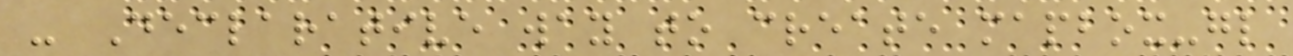- Declarative way to create mapbox-gl
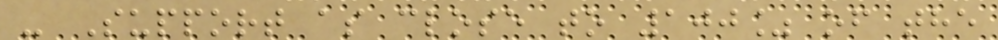- Support as close to 100% of the
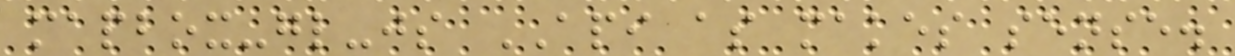mapbox-gl-js API as makes sense.
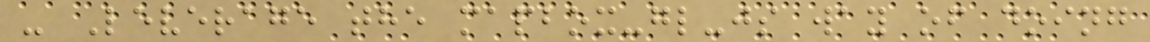- Leverage the mapbox-gl-js way of doing
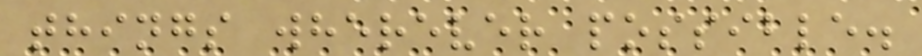things wherever possible.
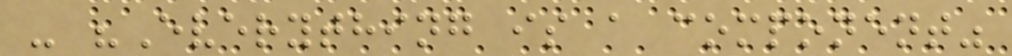- "Everything is a component"
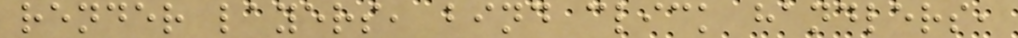render layers, bind click handlers,
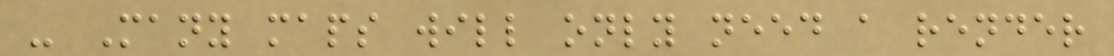- Many maps will only need a render
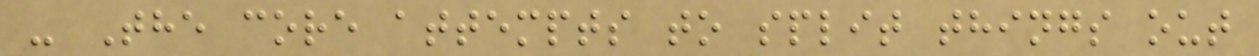- The core attempts to split things out
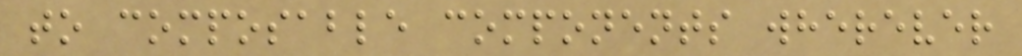to composable components wherever
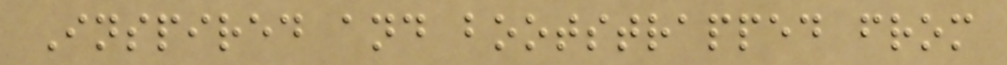Inspired and bootstrapped from
